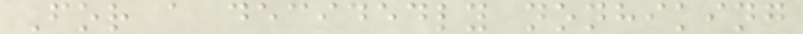For a decidedly nonhiking
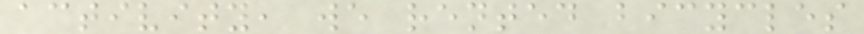activity, we rented bicycles
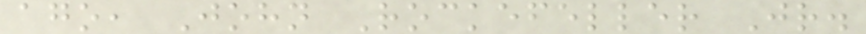ago, John Rockefeller Jr.
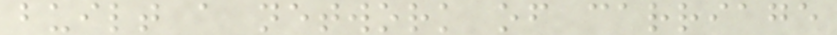built a network of carriage
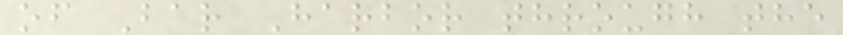of Bar Harbor through the
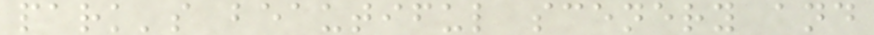park's beautiful scenery and
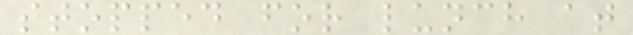stopped for lunch at
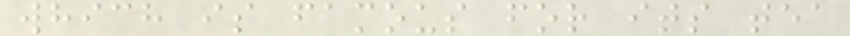which is famous for its tea
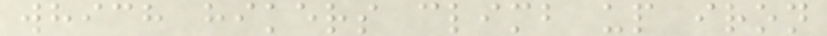which hikers climb up iron
